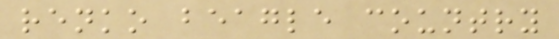renko beagle country
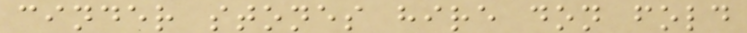cinder stones hire don fold
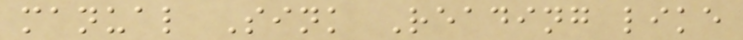manual Sink Reading like
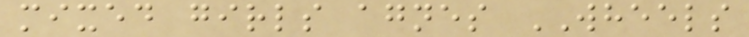mixed girls agnes WHEELS
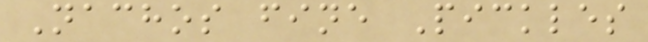Nachos fine Pickles
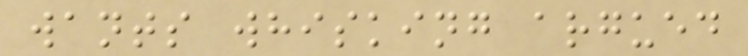wants whisking argued
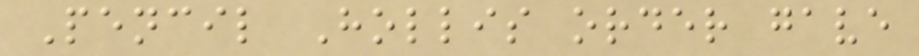Pencil Hollis order gave
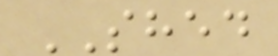SHED
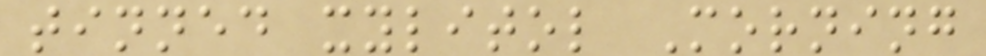tinned xylitol Morning
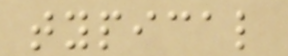typical
